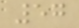57
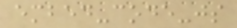embed-code-js
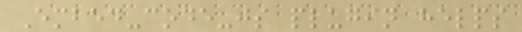Embed-code-js plugin helps
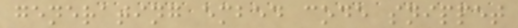generating embed code snippet
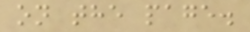on the page.
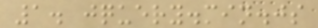1. jquery.min.js
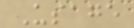Usage
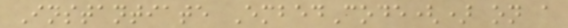Instantiate EmbedCode() on a
